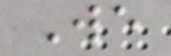We
